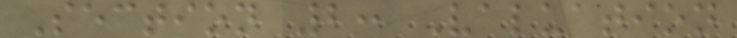Section 2: Valuation
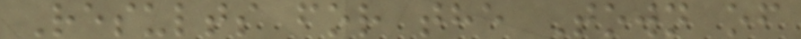Results for the Town of
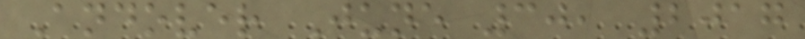Andover June 30, 2017
